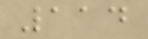114
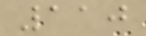110
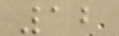12
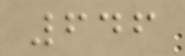646
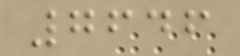7646
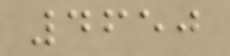4650
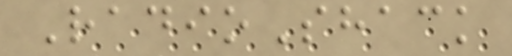RadioShack
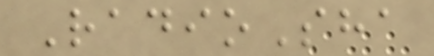RadioSha
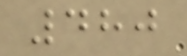480
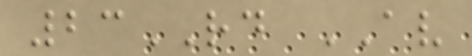23RD AV
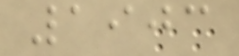1903
